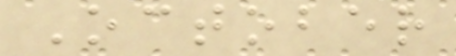October
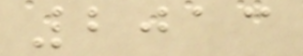2013
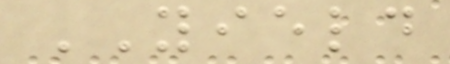YIELD
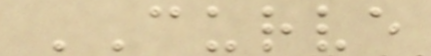CURVE
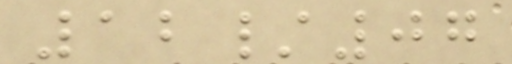12/07
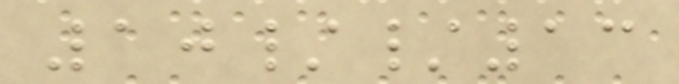10//13
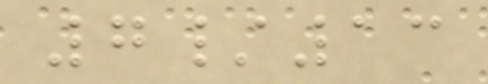7/13
